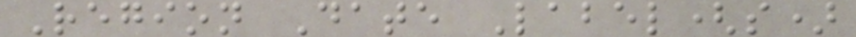Region Date Label(s)
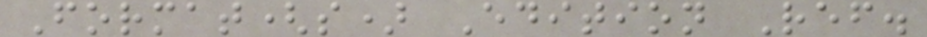Format(s) Edition Ref.
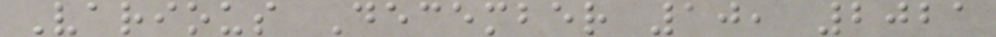Various December 10, 2021
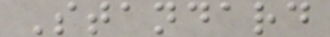Standard
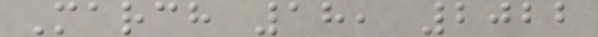March 18, 2022
